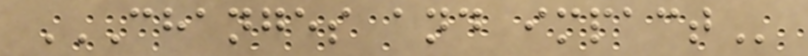CHANGES AND IMPACT
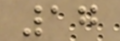17
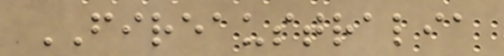FIREAUSTRALIA
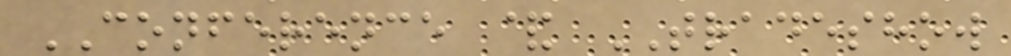CONFERENCE & TRADESHOW
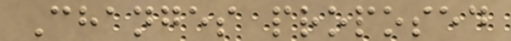Changes proposed
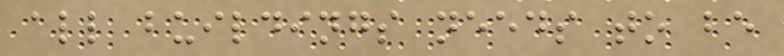all buildings needs to be
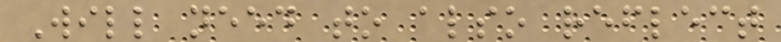Will need to also reflect
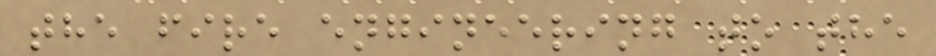the fire engineering to the
